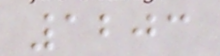1203
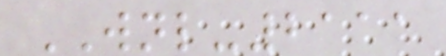WNL-2111
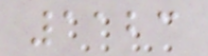1123
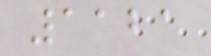1121
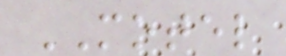MOTEL
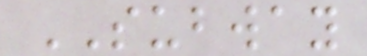SUBWAY
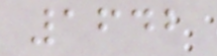1642
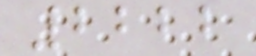2222
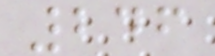246
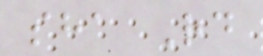sha Rd
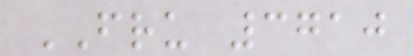FRU 3710
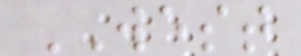WEST
